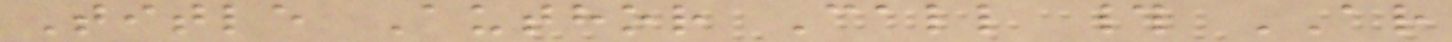Title Author Call # AR
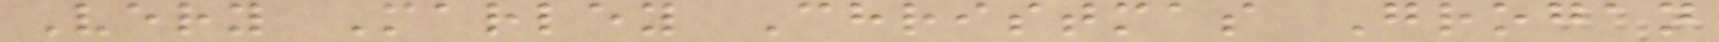Very Marley Christmas Grogan
